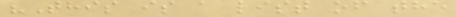"This is a list of the
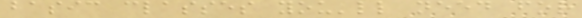basic classes you'll need for
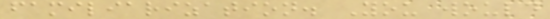familiarization. You would
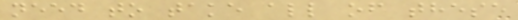need to take all of these
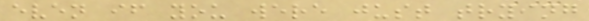even if you were just trying
